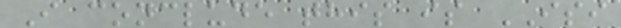I conclude this is ISI
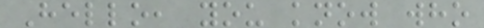Hello, you know who
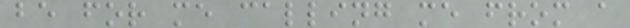be for me calling me from a
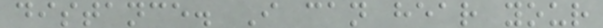distance. I can hear your
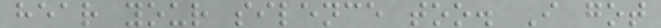hear your silence too. I got
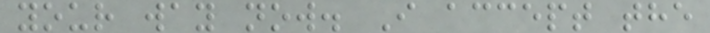your way now. I accept the
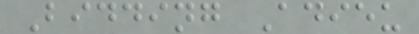Bidding Adieu
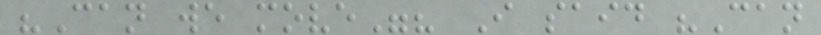"Can we move"? I said "Can
